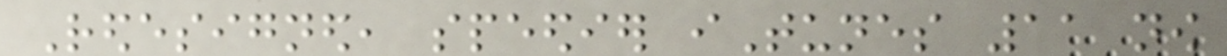Redesigned, speedier iTunes 11 now
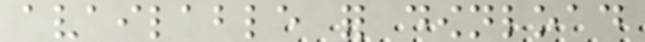available for download
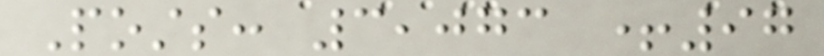Posts: 3,073 +97
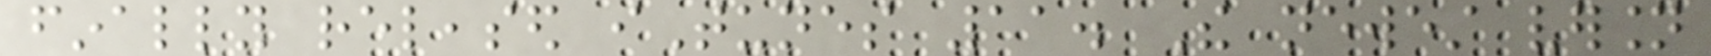finally released iTunes 11. The newest version
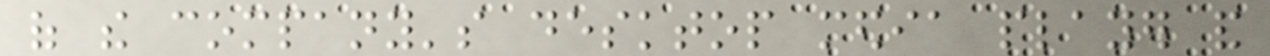of the company's desktop media player and
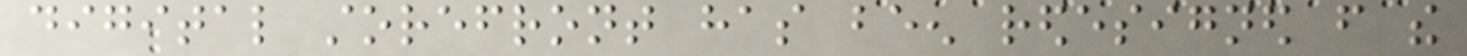digital storefront has been redesigned from the
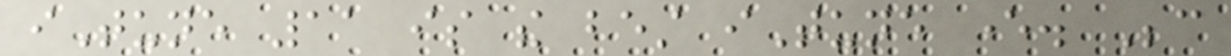iTune 11 is the best iTune ever. Because
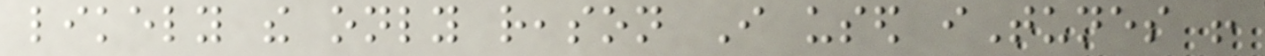likely the only reason I used iTunes !
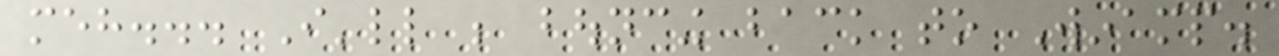meh... I'll be bouncing back to Winamp.
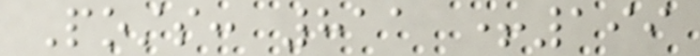Posts: 811 +199
